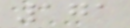171
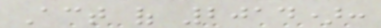Act of 2014):
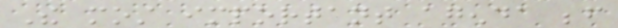The most important agenda before
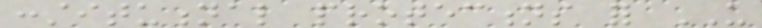constitutional protections for US
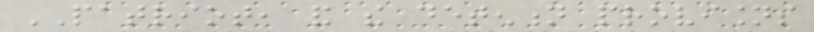PATRIOT, and the detention provisions
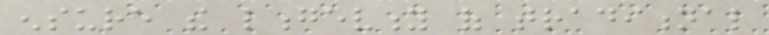ensure the longevity of traditional
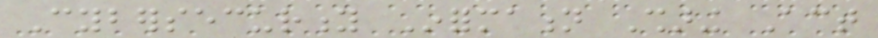Cybersecurity Information Sharing Act
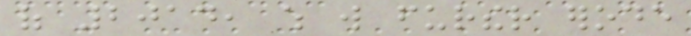of 2014, which will further erode
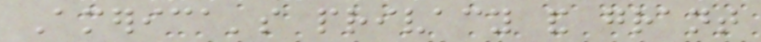America's privacy and grant
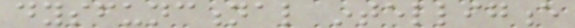dysfunctional intelligence
